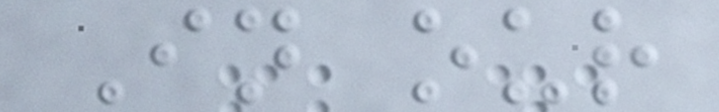In our
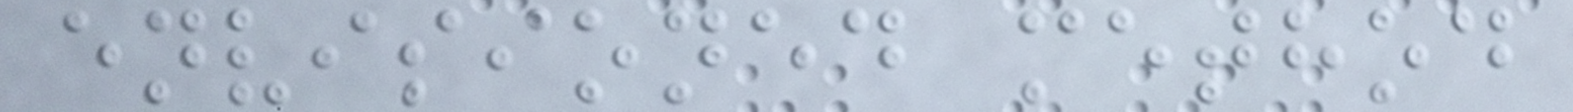envisioned method
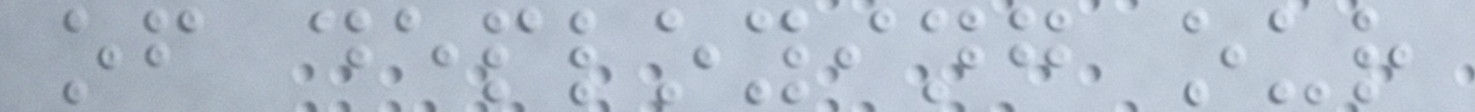of deploying our
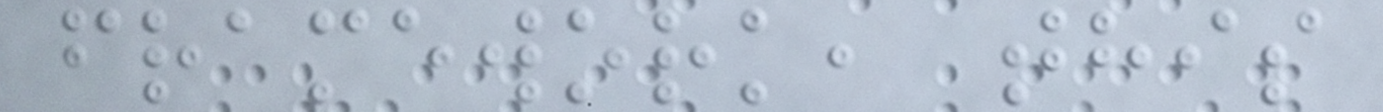framework, this
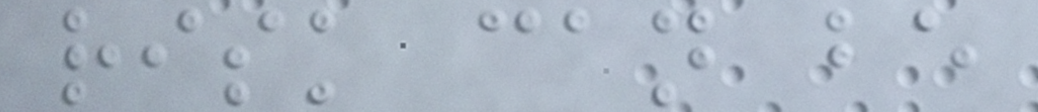risk can be
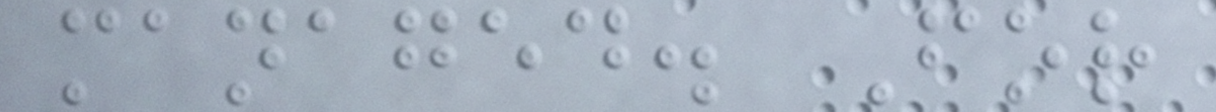managed. For
